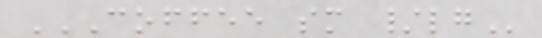COFFEE SM /LG
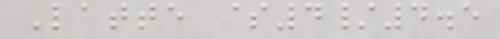Latte $4/4.5
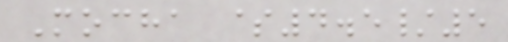Mocha $4.5/5
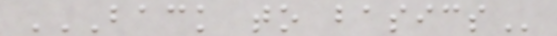BACK TO BASICS
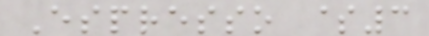Espresso $3
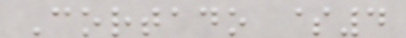Cortado $4
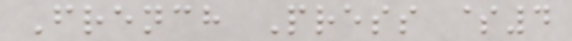French Press $4
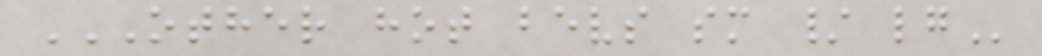OTHER HOT BEVS SM / LG
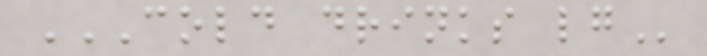COLD DRINKS LG
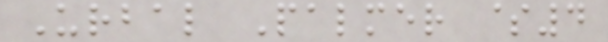Urbal Palmer $4
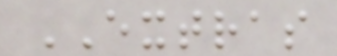EXTRAS
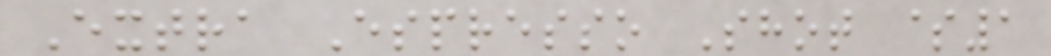Extra Espresso Shot $1
